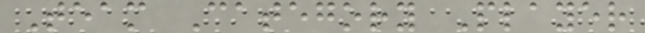Team Category Player
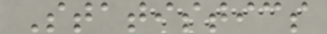Statistics
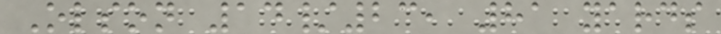Olson 14/23, 81 yards
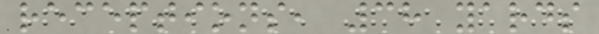receptions, 38 yards
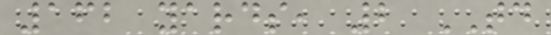162 yards, 2 TD
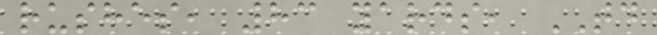rushes, 83 yards, TD
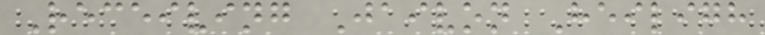Receiving Jaivon Heiligh
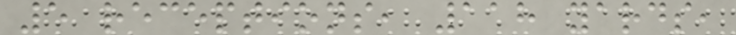5 receptions, 118 yards,
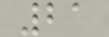21
